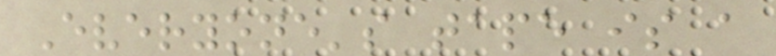Everyone's tape is a
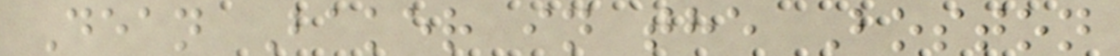Dean Baker in the Boston
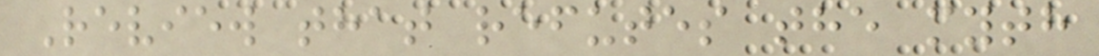Review that refutes the myth
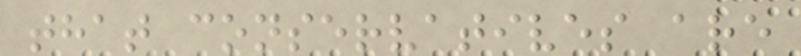that conservatives are
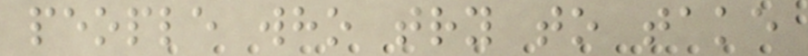people who try to take
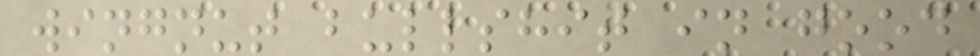wingnut bullshit in good
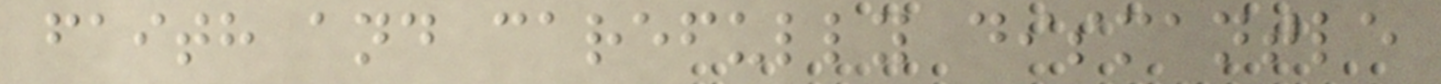faith and carefully dismantle
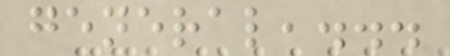general,...
